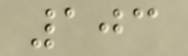103
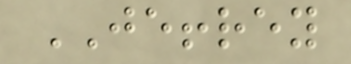JEFFREY
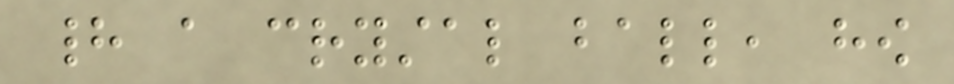had a crystal ball, how
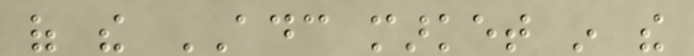of the ADC market in the
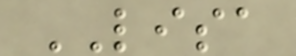LISA
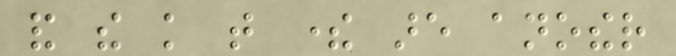and the knowledge that there are another
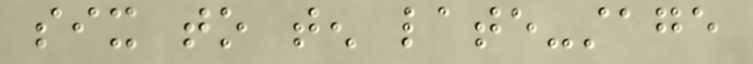six to ten late-stage
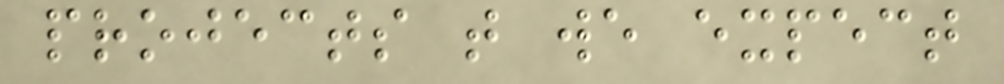projects that we expect
